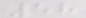58
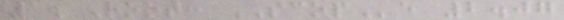1. Root: SCOPe 2.07
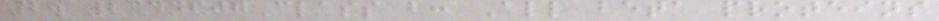2. 2344607Class b: All beta proteins
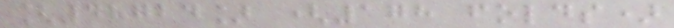[48724] (178 folds)
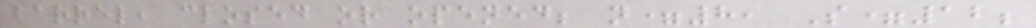barrel, closed or opened; n=8, S=12;
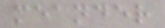meander
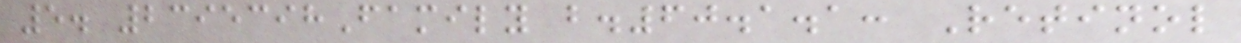5. 2395398Family b.60.1.1: Retinol
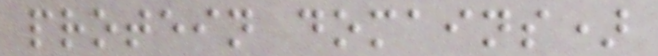protein domains)
